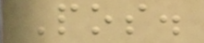Pos.
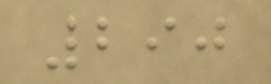290
